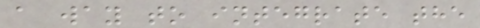a way to integrate the
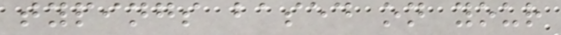typings based on your
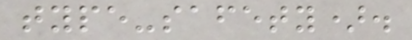type-safety).
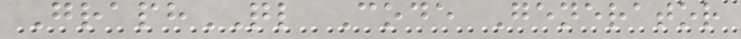GraphQL Code Generator
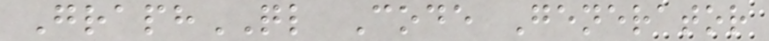GraphQL Code Generator
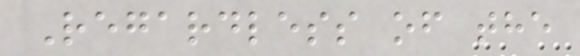Regardless of the
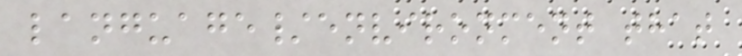language/environment that
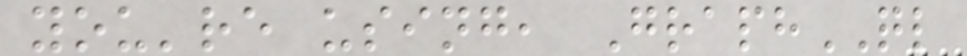you're using, GraphQL
